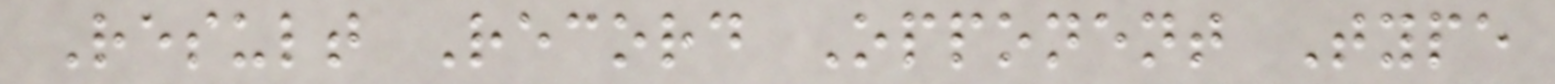Result Record Opponent Type
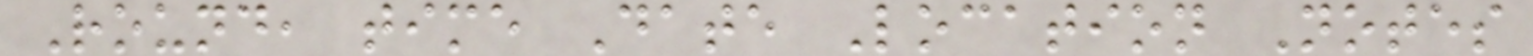Round, time Date Location Notes
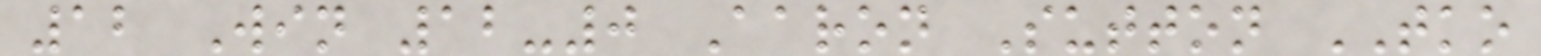12 Win 12-0 Aaron Sutton TKO
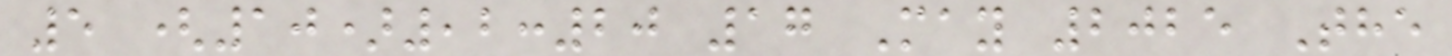5 (10),2:20 17 May 2025 The
